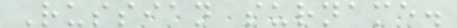Russian surname.
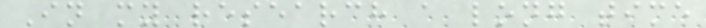In my research a long time
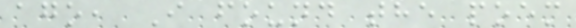ago, I found the poem
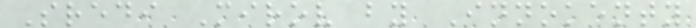Sredi Mirov by Innokenty
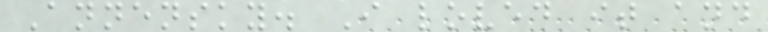Annensky. I loved it and
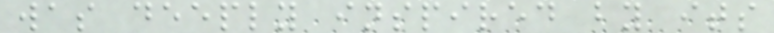was deeply inspired by its
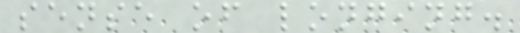sense of longing.
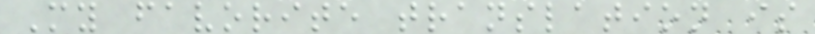My favorite translation is
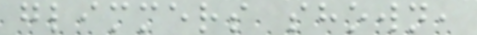glimmers shown,
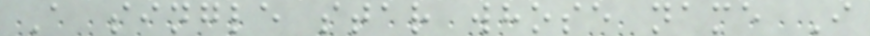A single star whose name I
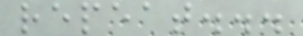repeat...
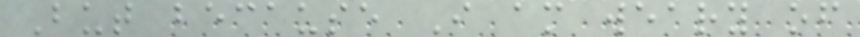But because I am weary of
